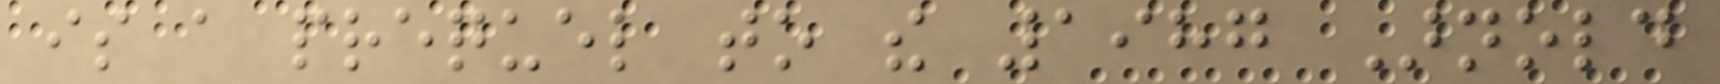is a prequel to the 1987 Arnold
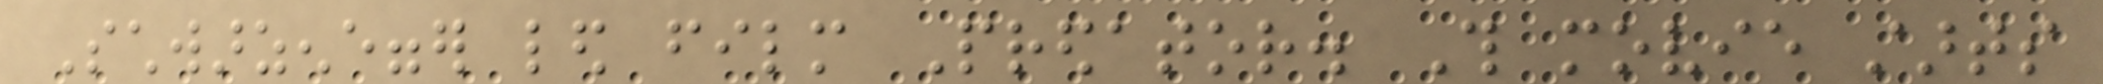Schwarzenegger led film Predator. This movie starts
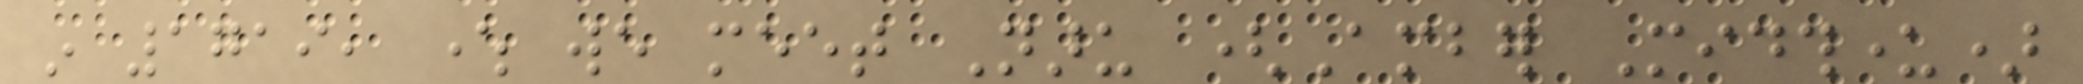in 1719, where we meet Naru (Amber Midthunder)
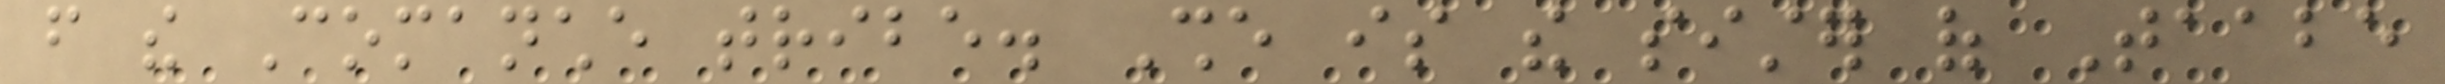from the Comanche tribe. She is the sister of Taabe
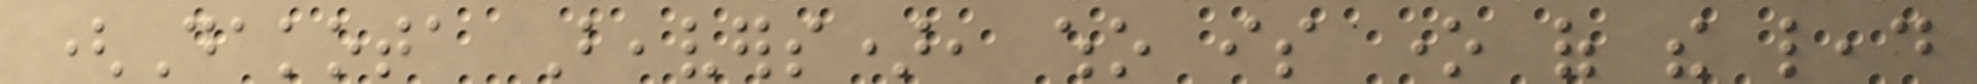(Dakota Beavers), who is one of the lead
